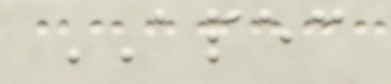APEC
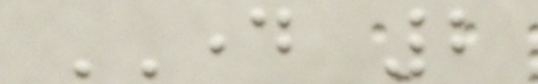DAY 2
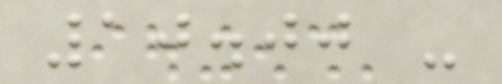10.00 -
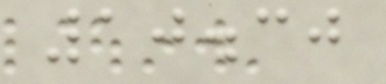10.30
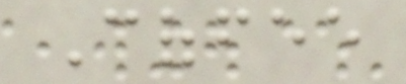Coffee
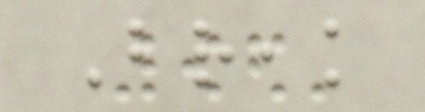Break
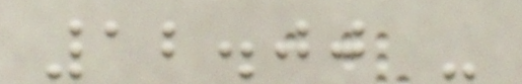12.00 -
